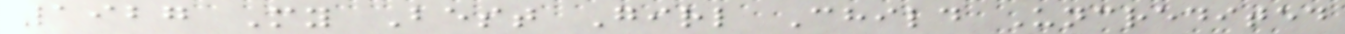1927 My Best Girl Child Uncredited
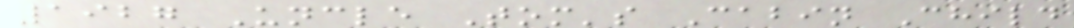1927 Uncle Tom's Cabin Child
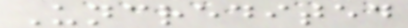Uncredited
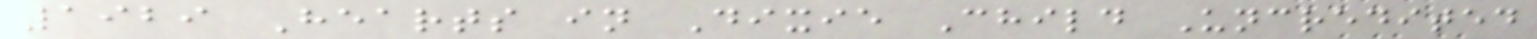1929 Hearts in Dixie Child Uncredited
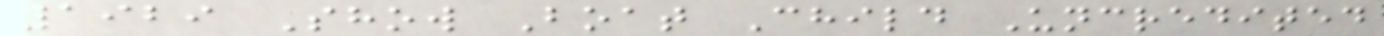1929 Show Boat Child Uncredited
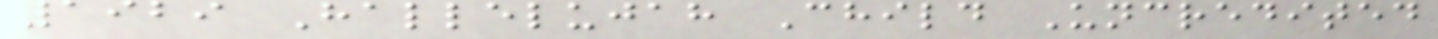1929 Hallelujah Child Uncredited
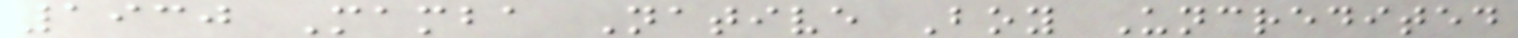1930 Mamba Native Boy Uncredited
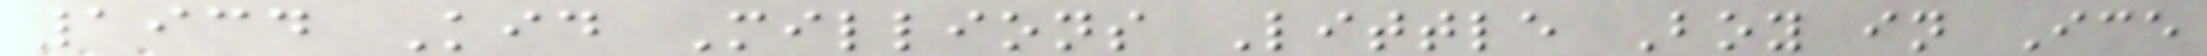1934 Kid Millions Little Boy in Ice
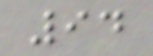94
